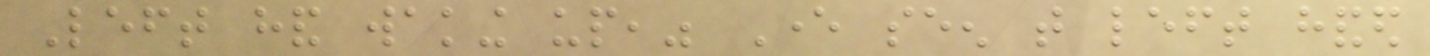Left hand waking up," Ever seen that left handed
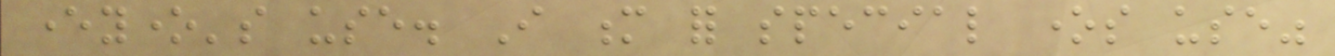everyone's use. I m for special ones use"
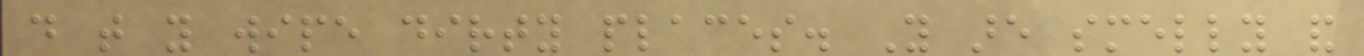do that you wipe dirty places. You are smelly and
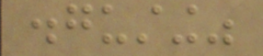disgusting"
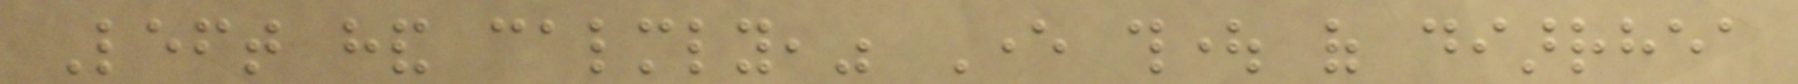Left hand calmly," Ever thought of diarrhea
